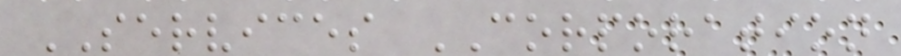SERVICES CORPORATION
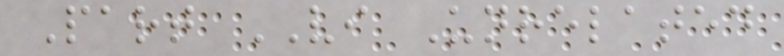Part VI Unrelated
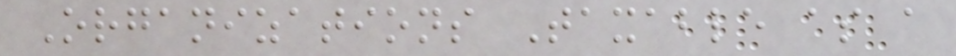Organizations Taxable as a
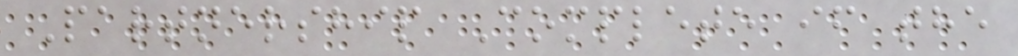Partnership Complete if the
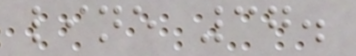line 37.
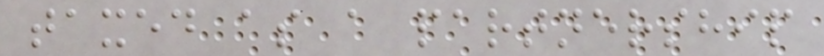taxed as a partnership
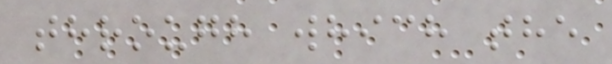through which the
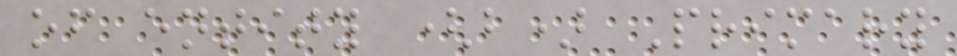of entity (b) Primary
